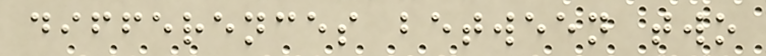differences between two
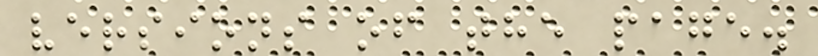versions of the page.
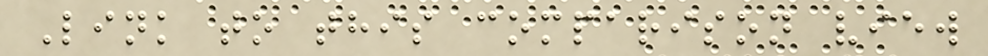Link to this comparison view
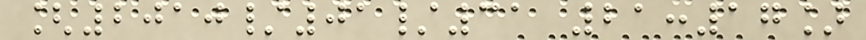[2010/01/31 21:17]
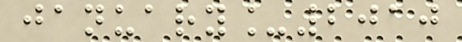january_2010
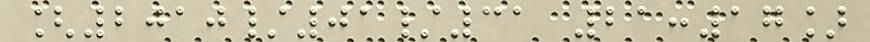[2010/01/31 21:17]
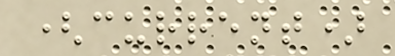(current)
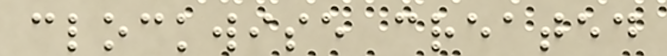clockwise created
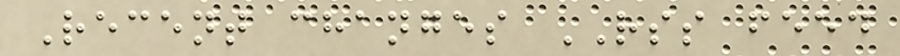Recent changes RSS feed
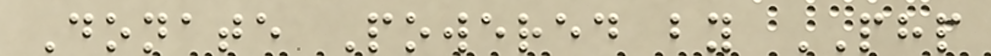Donate Powered by PHP
